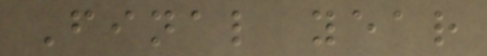Final year
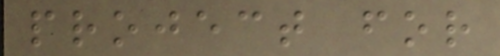project for
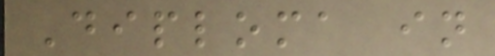Diploma in
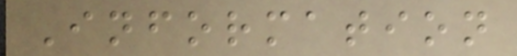Information
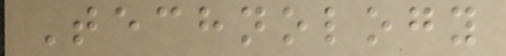Technology
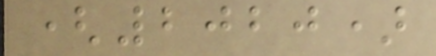(2020)
